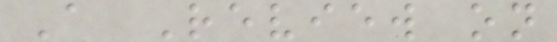A Review on
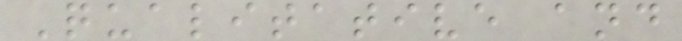Qualitative and
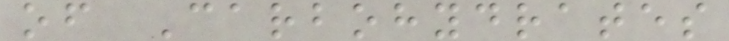of Carbohydrates
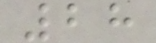28
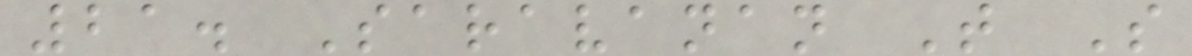21. Saravanan T S
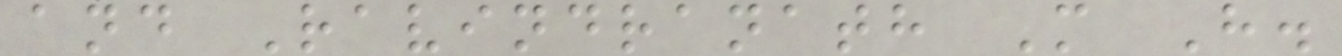and Ravindranath M H.
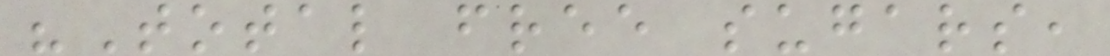"Total free sugars,
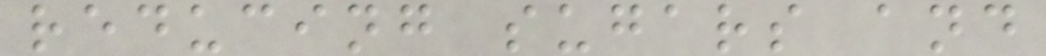reducing sugars and
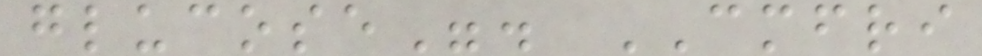glucose". CMFRI
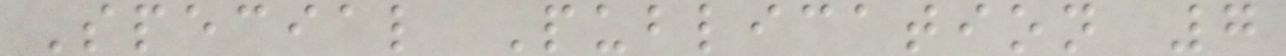Special Publication 7
